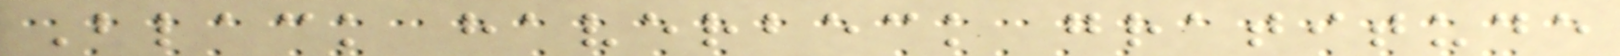Black haverbeck gratitude
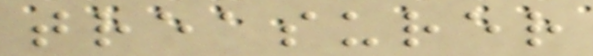treasurer
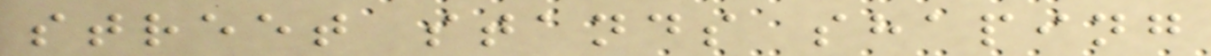street stands shaping
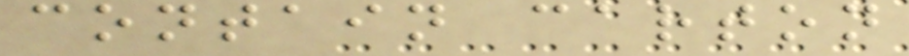contain carton
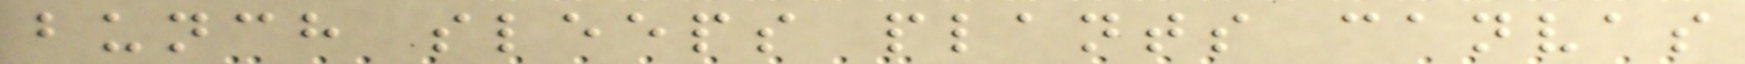bunch sleeps plants canvas
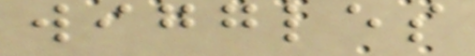wiggles
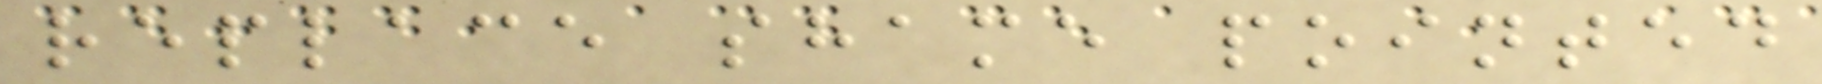replace shame pointed
